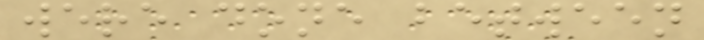were done between
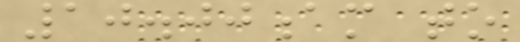10.00am to
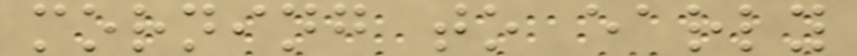morning to early
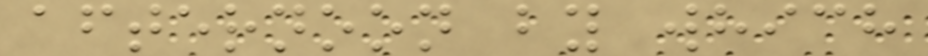afternoon by which
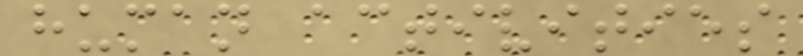human activities
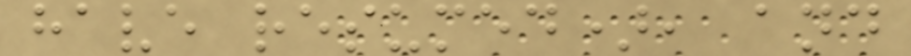have resumed), and
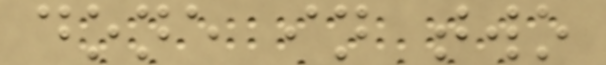done in two
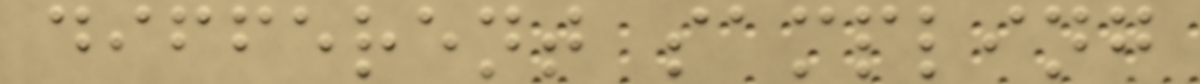different sampling
